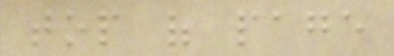top of page
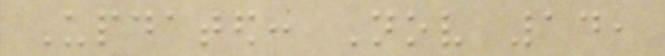Updated: Nov 14,
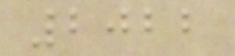2022
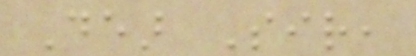Dear Sir,
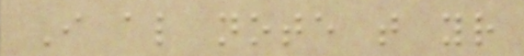I also note that your
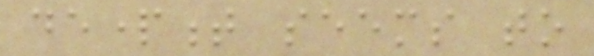department seems to
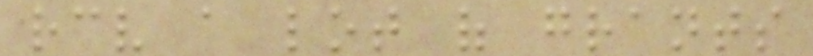receive a lot of grants
